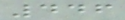446
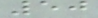50
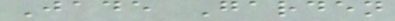Jade Garden
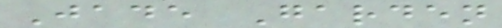Jade Garden
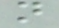n
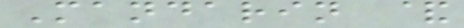Mandarin &
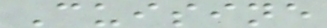Cuisine
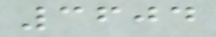3604
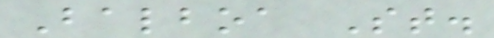Balboa St.
